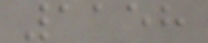1158
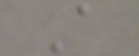A
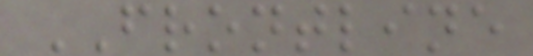FRONTLINE
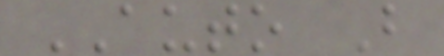AUTO B
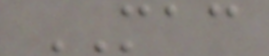MAC
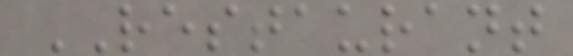RESTAURANT
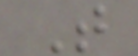T
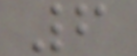6
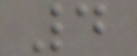4
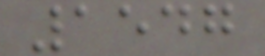1547
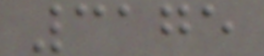3175
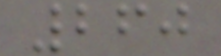260
